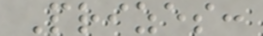Prizes:
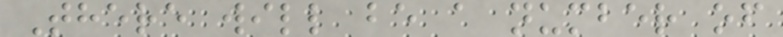There will be a number of
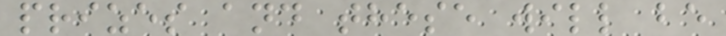prizes and these will be
